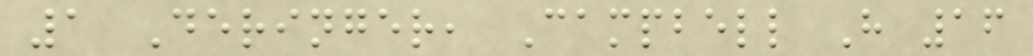1 Deringer, Campbell H 16
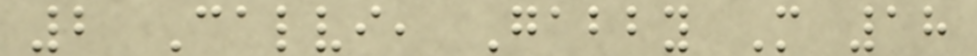2 Calvi, Gabby M 18
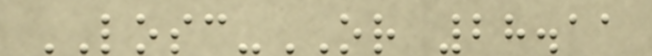LOSC-OR 28.11
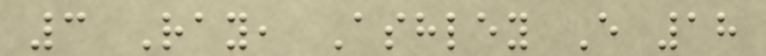3 Ray, Ashley E 18
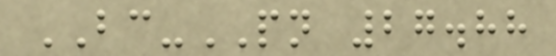BC-PN 27.88
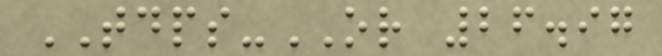TDPS-OR 26.97
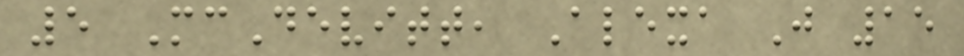5 McDevitt, Alexa J 15
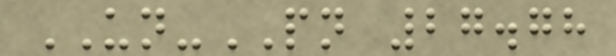UN-PN 27.78
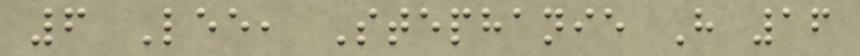6 Lee, Stephanie H 16
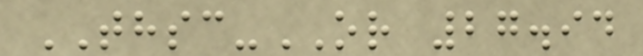THSC-OR 27.94
